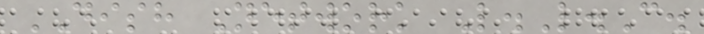DISH Network L.L.C.
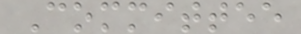Committee
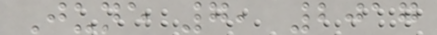June 7, 2017
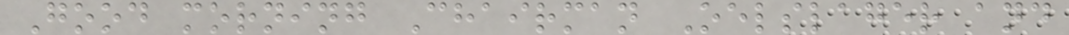Good morning Chairman Oelslager and
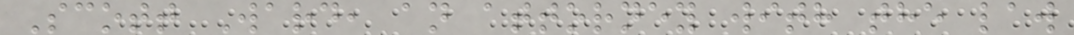Scott Ward, an attorney with the law
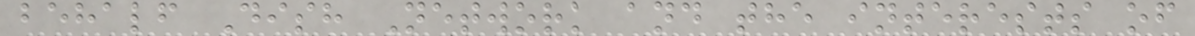behalf Dish Network and the interests of
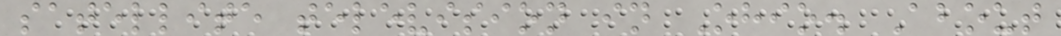satellite television in Ohio. About
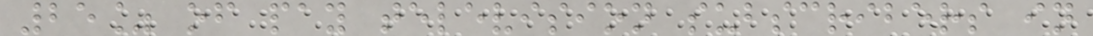25% of pay television subscribers in
